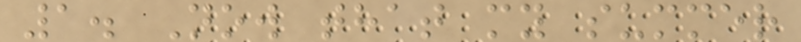1. Now that my summer
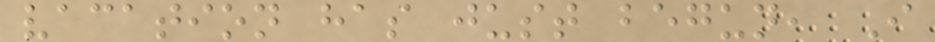vacation has just begun, I
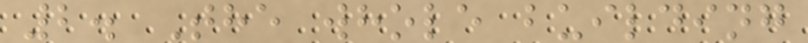2. The whole building
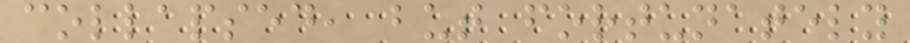collapsed, but fortunately
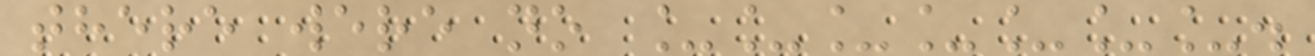there were no _______.
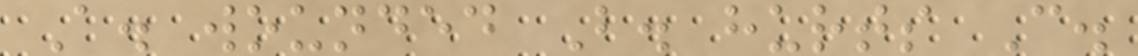A. wounded B. hurts C.
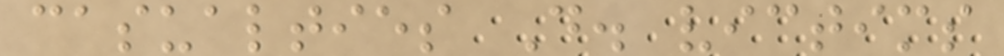casualties D. victims
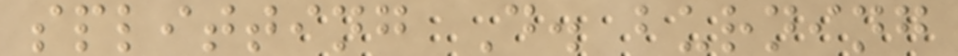splitting D. burning
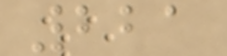221
